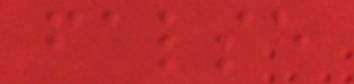false
